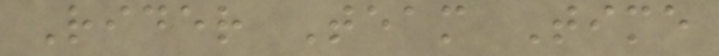Rider Team Time
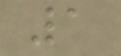1
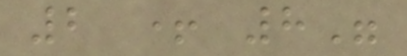2 + 8"
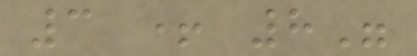3 + 8"
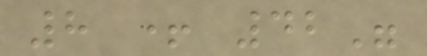8 + 42"
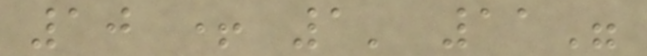10 + 1' 11"
